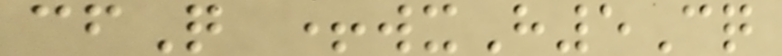cfQ +wxH5Cq
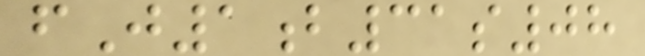fJ1b31s08
